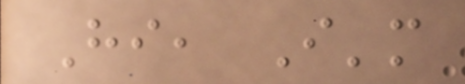Hi, I'm
